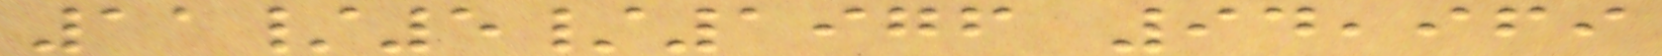11/5/1976 94,969
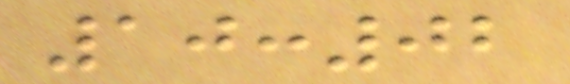10:02
